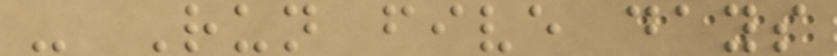- Run five days
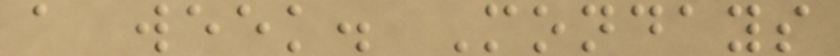a week. Mondays
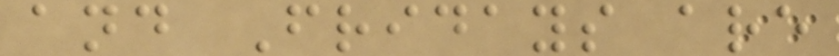and Fridays are
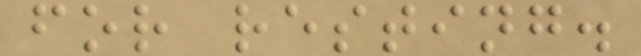for resting.
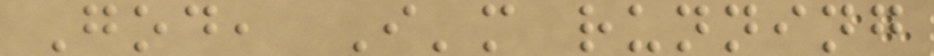God, I'm running
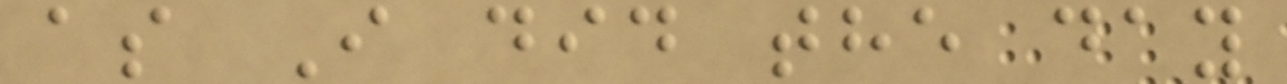as I did the day
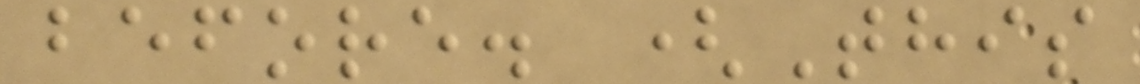before. (This
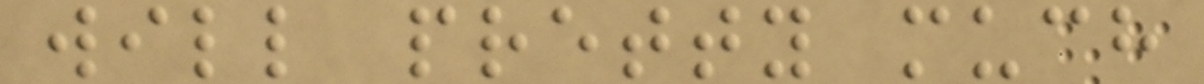will pretty much
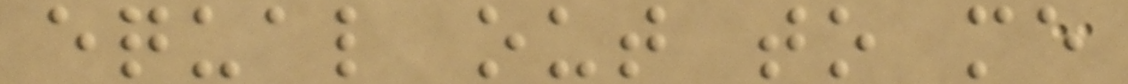equal out to me
